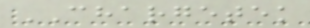CHARGETEK
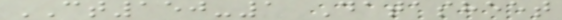CT150-1 Datasheet
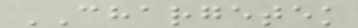CHARGETEK
